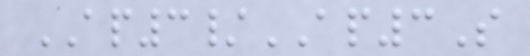AP3/AP3S
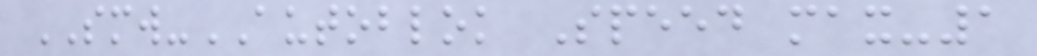SMW-AUTOBLOK Speed max-1
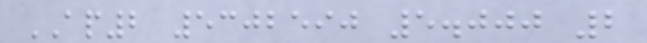AP2 5302590 5.000 2
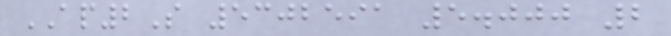AP2S 5302591 5.000 2
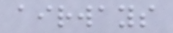airways
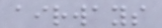airways
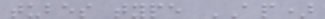tubes type AP)
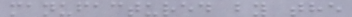manufactured by the
